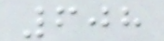608
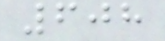608
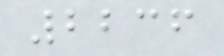2236
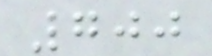700
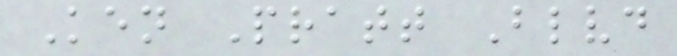Ken Pratt Blvd
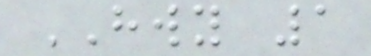HWY 1
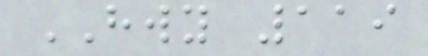HWY 119
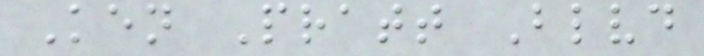Ken Pratt Blvd
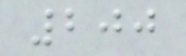200
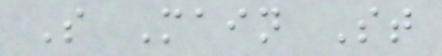S Main St
